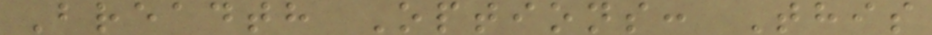Breadth Options: This
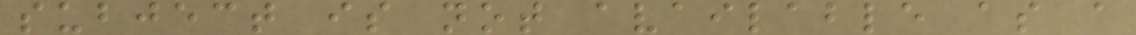subject is not available as a
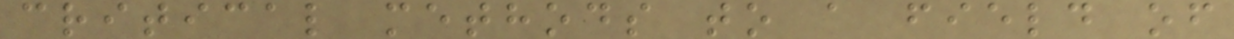critical methods to a field of
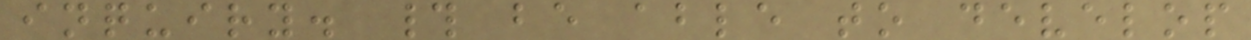inquiry. # be able to develop
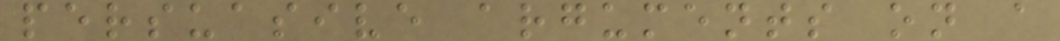persuasive arguments on a
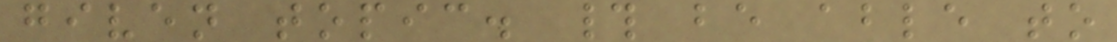given topic. # be able to
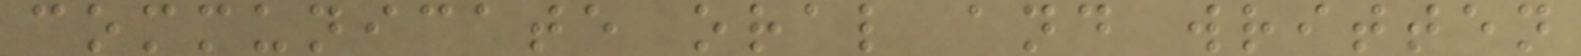communicate oral and written
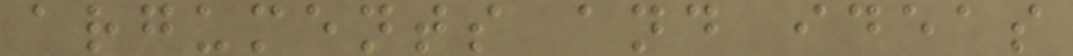arguments and ideas
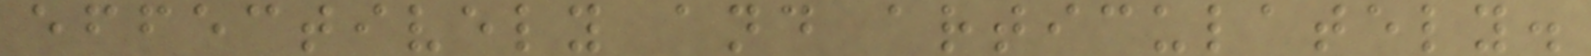effectively and articulately.
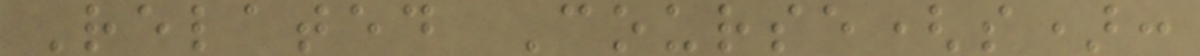Related Course(s):
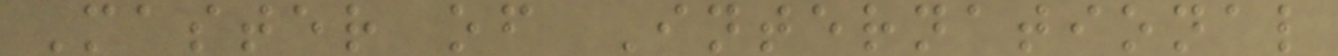Master of International
